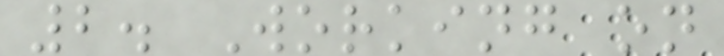2. Working on
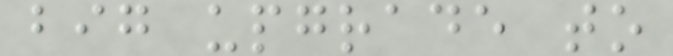big upgrade to
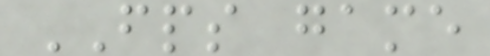FPS game
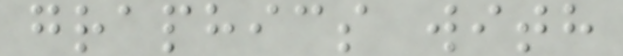graphics with
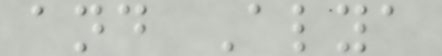and Alya
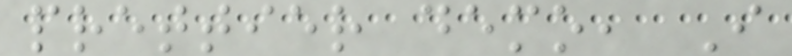prettier demo, I
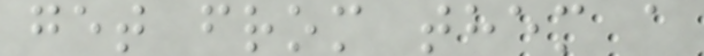get from them a
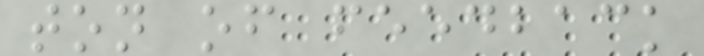ton of feedback
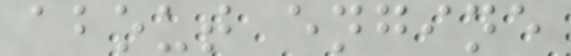about engine
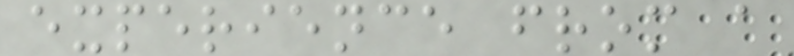experience from a
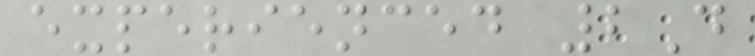experienced 2D
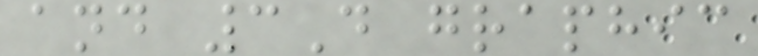and 3D graphic
